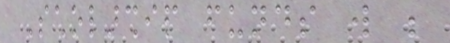Scholarship funds will be
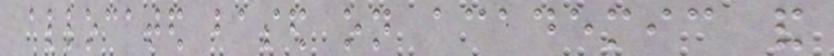allocated based on academic and
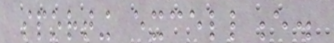sporting excellence.
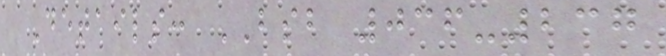Details: BSB 036-237
